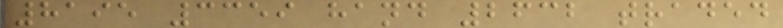8195 3359 hand 2632 traded
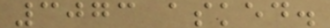3073 asked.
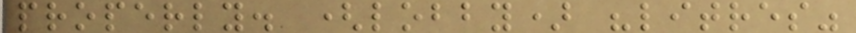properly. (lobby) "litres"
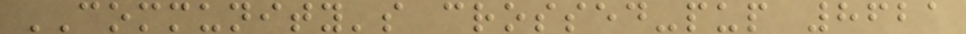COMMUNITY's crossed-pup 8621
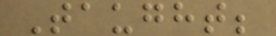Taught;
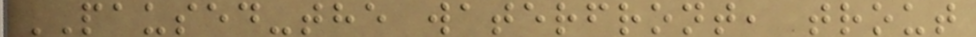PAUSED-the waterfront, trout
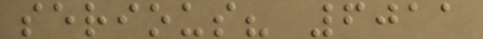serious? 6011
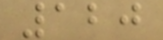120
